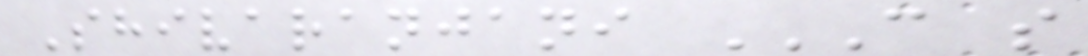Shivaranjani C S
